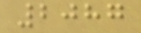2087
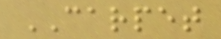CARPET
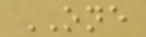ONE
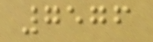7576
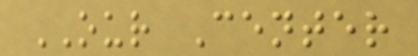OUR Center
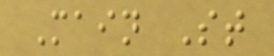Main St
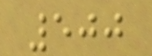500
